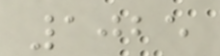1025
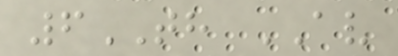6TH AV
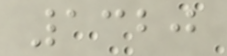1320
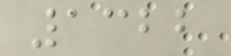1322
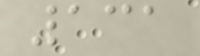131
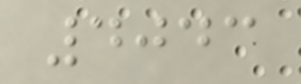4043
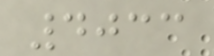4033
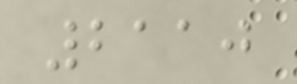2110
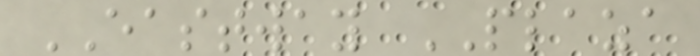EASTWAY PLAZA
